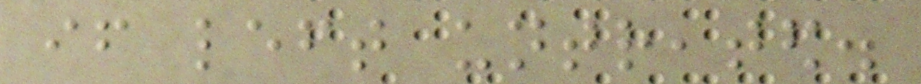if left untreated.
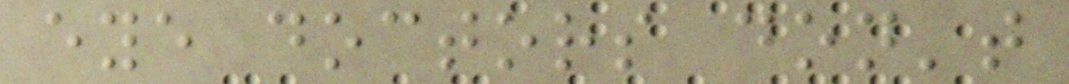eye doctors don't
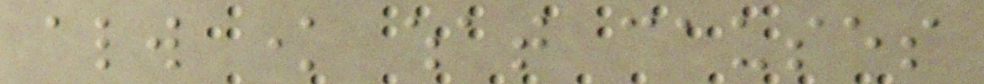always know what causes
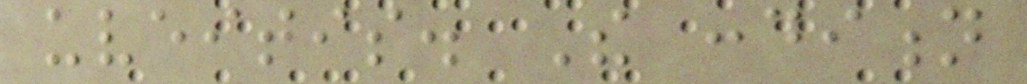uveitis. The condition
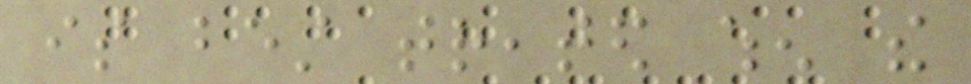is best treated when the
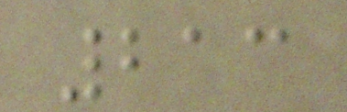213
